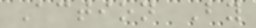Action By
